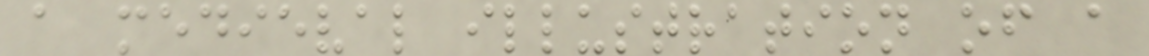a medieval illustration of a
